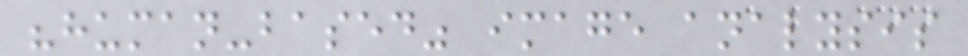"human-based" image analysis
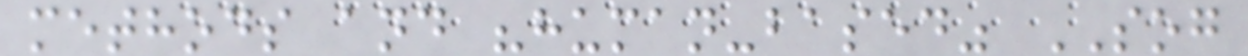methods and "human-based" SOG
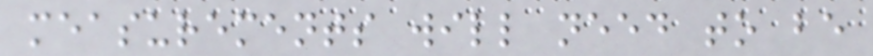measurements will need to be
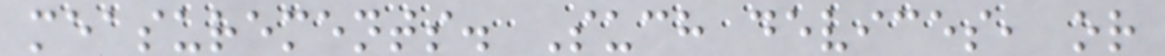measurements. Such devices, or
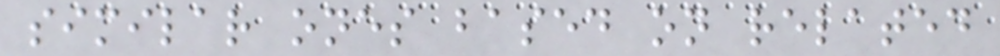similar ones based on related
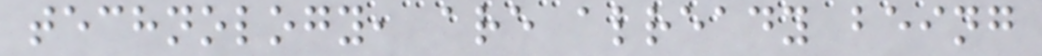technology, are already being
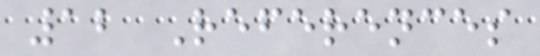12 References
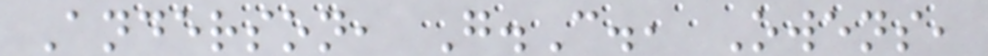Anderson, G.C., Owens,
